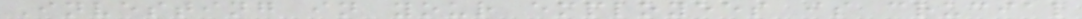Investing in your employees is crucial
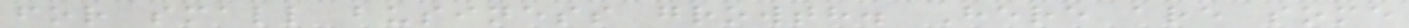for small business growth. Here are some
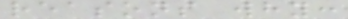reasons why:
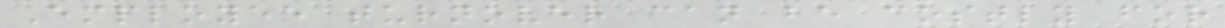Employee turnover can be costly for
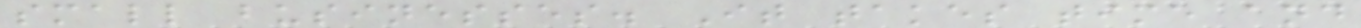small businesses. It takes time and
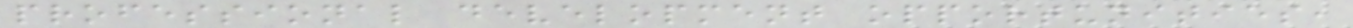professional development opportunities,
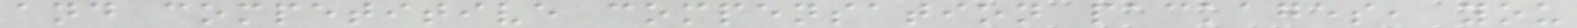and competitive compensation packages, you
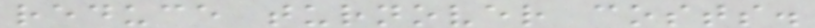reduce turnover costs.
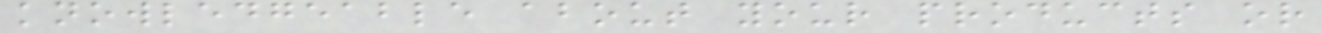knowledgeable about your products or
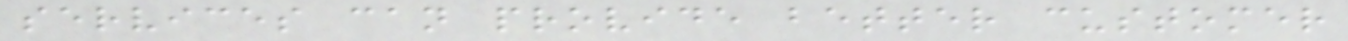services can provide better customer
